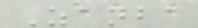Zanba
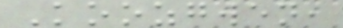Koozgwen,
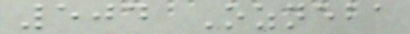504 Ozneba
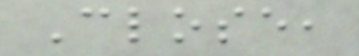Close,
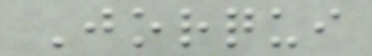Jorqui
